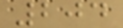204
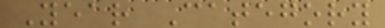Year Category
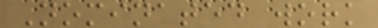Nominated work
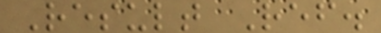Result Ref.
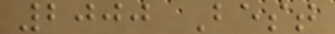2000 Best
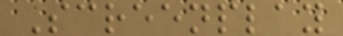Screenplay
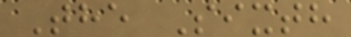The Sixth
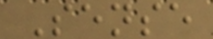Sense
